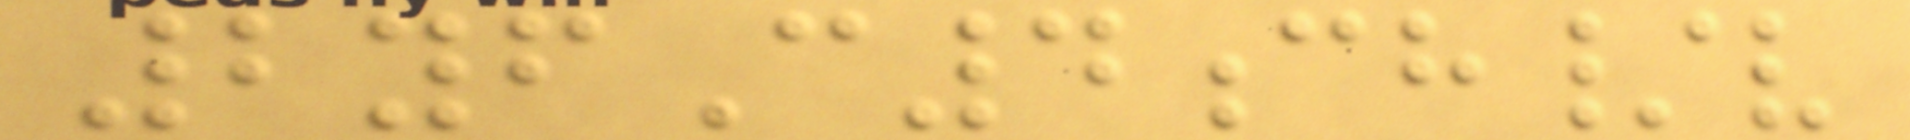2yfC4ch/v
